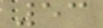53
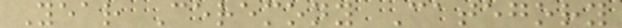Year Ceremony Category
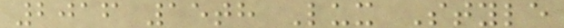2016 15th Lux Style
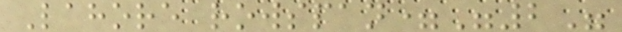Lahore rowspan="2"
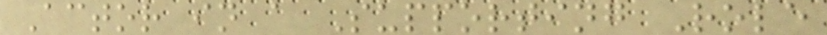Actor in a Supporting Role
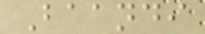Baandi
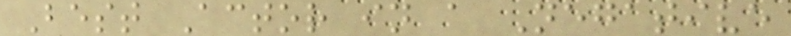Best Actor in a Negative
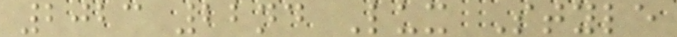2023 22nd Lux Style
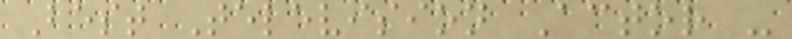Best Television Actor -
